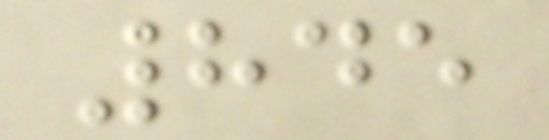845
